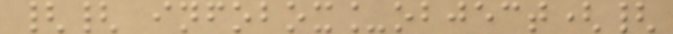{{ infobox_object({
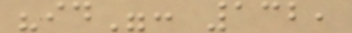"id": 132,
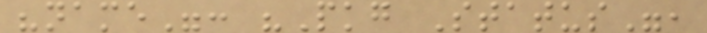"name": "Pkg Status",
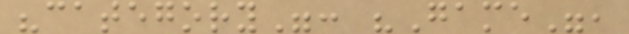"category": "Game",
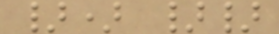}) }}
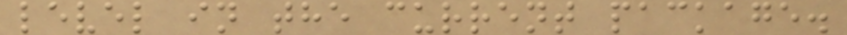level in the current package.
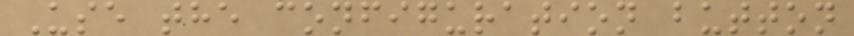Use the configuration button
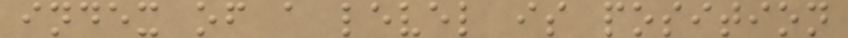index of a level is position
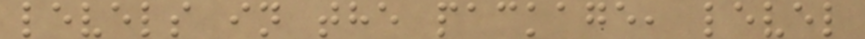levels in the package, level
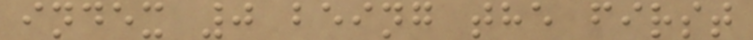index 0 being the first
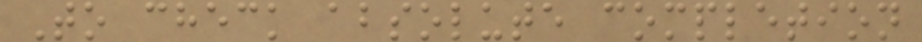To check absolute completion
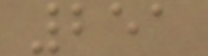251
